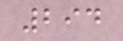294
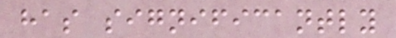has significantly
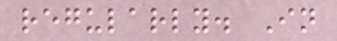regularly. In
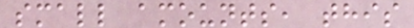small amounts, this
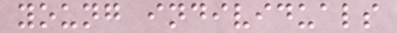young individuals
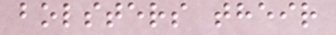bolsters their
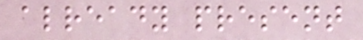already present
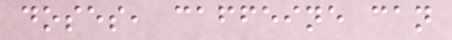doses, caffeine can
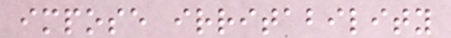impose irritability
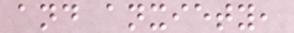and anxiety,
